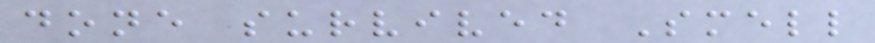done survived Smell
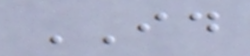ID
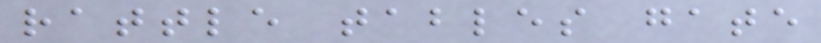rattle tables gate
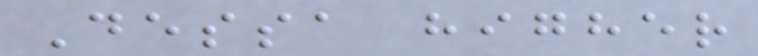Dessa higher
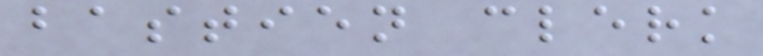bastien clerk
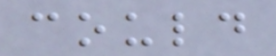could
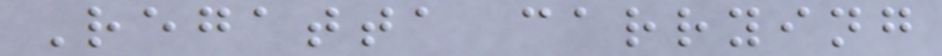Regatta carrying
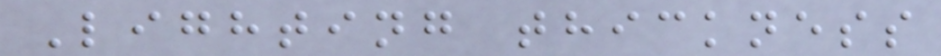Lighting thickness
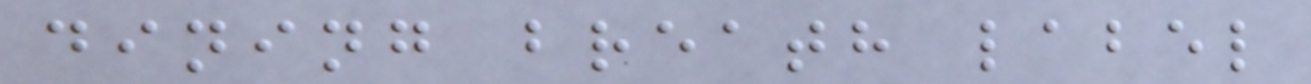dining breath label
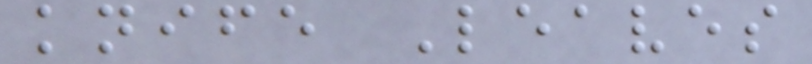knife Leaves
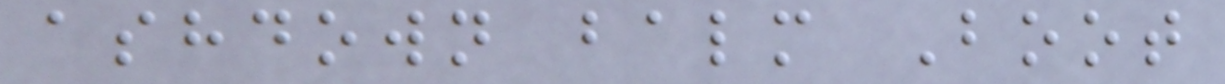ashdown balm Boot
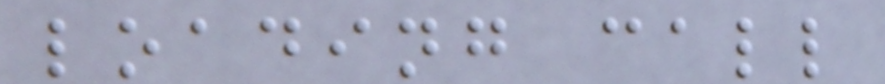loading call
